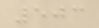503
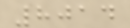8014
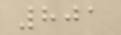801
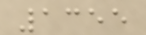1355
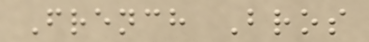French Bros
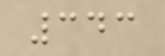343
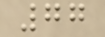77
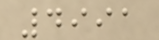4991
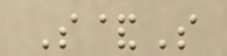S&S
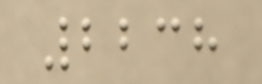2238
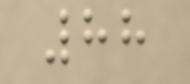88
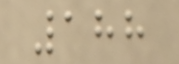188
